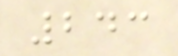243
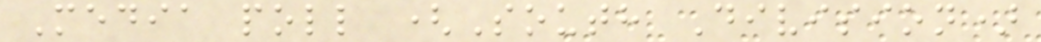Media poll (South Division)
